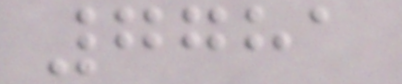7781
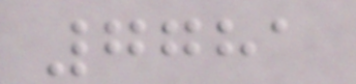7781
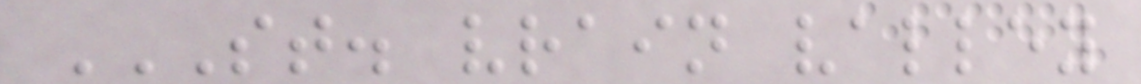ST. VRAIN VALLEY
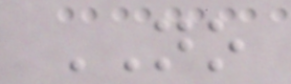NO
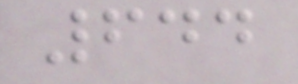644
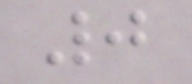0
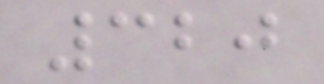320
